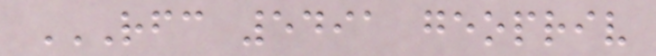RFC 5491 GEOPRIV
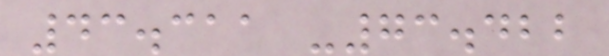43.311 -73.422
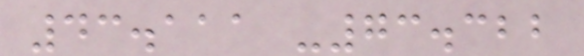43.111 -73.322
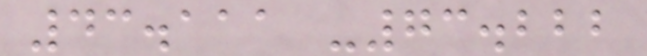43.111 -73.222
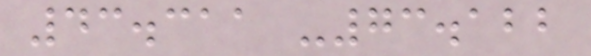43.311 -73.122
